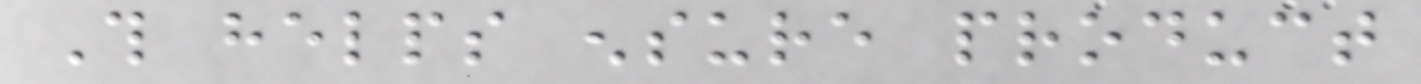This helps ensure product
